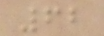62
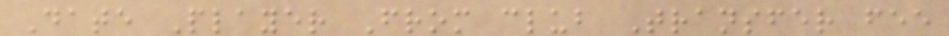Date Player From club Transfer fee
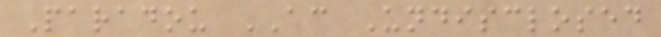Paradou AC Undisclosed
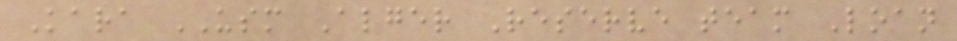Kara USM Alger Reserve team Loan
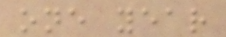one year
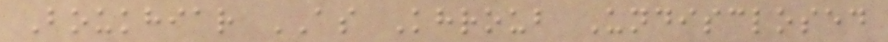Boukhiar AS Khroub Undisclosed
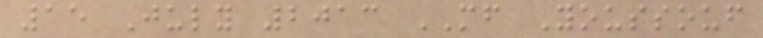15 July 2013 MF Youssouf
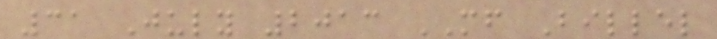31 July 2013 MF Billel
